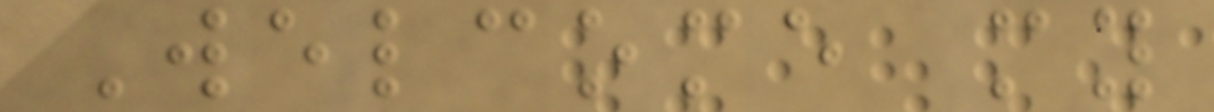Welcome my
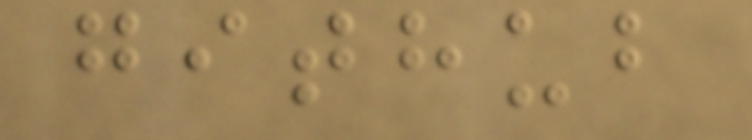github
